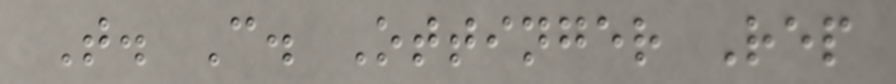T. C. Ottinger Rep
